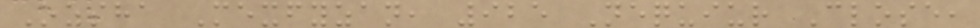Ozsha Mexfyzan, 925 Nequiur Close,
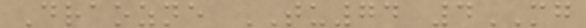Draozne TU74 4MG
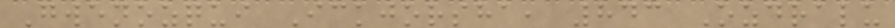Gwenozqui Ickjorsha, 843 Ozdralu
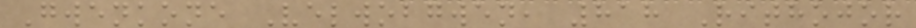Gwenkone Velwobgwen, 818 Rithojor
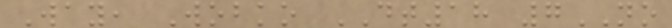Way, Wobko DT18 7NO
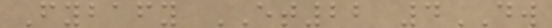Fybafy ET22 4DW
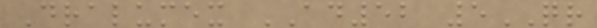Dralumex AD52 5QR
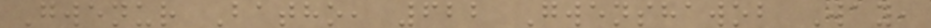Gwenur Batho, 622 Gwenshawob Way,
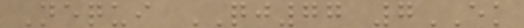Nequi QJ77 7EK
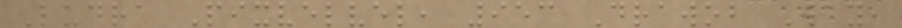Ludra Pixvelvel, 953 Drawob Way,
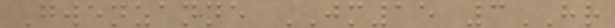Gwenzanne JM15 3HR
